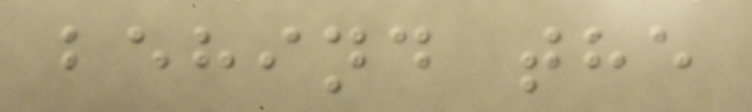behind the
